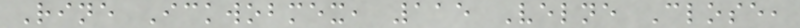Rine Ickwobmex, 115 Velne Close,
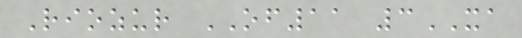Riozur OF11 3XA
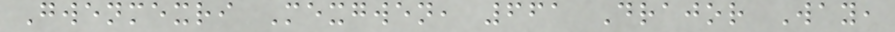Gwenmexri Mexgwen, 661 Drajor Way,
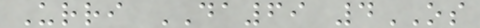Urri DA69 4OS
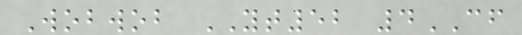Wobwob YT52 4CF
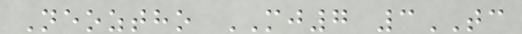Neoztho MJ7 3TC
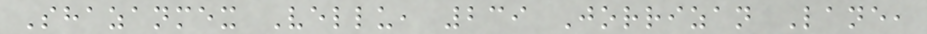Shazanmex Vellu, 239 Jorrizan Lane,
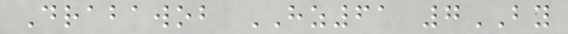Drabawob HZ61 7BY
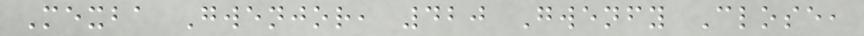Mexba Gwenjor, 420 Gwenfy Close,
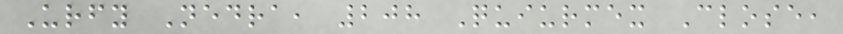Urfy Nedra, 208 Quiurmex Close,
